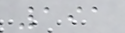191
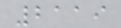2119
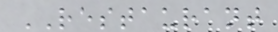RESTAURANT
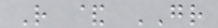R & GR
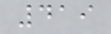419
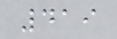419
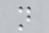n
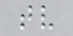tv
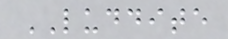LUDDITE
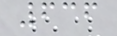636
